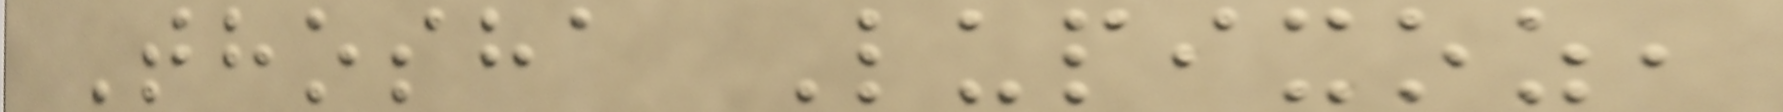Thosha Lupixoz,
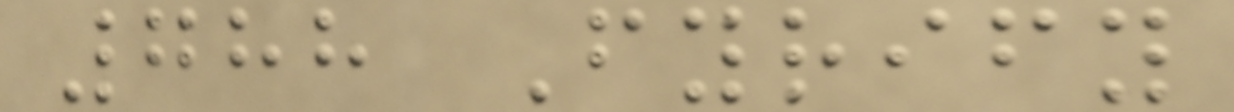788 Fyrify
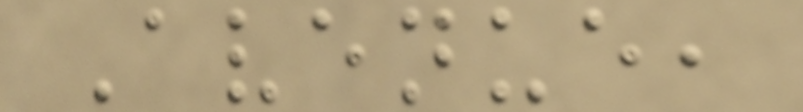Avenue,
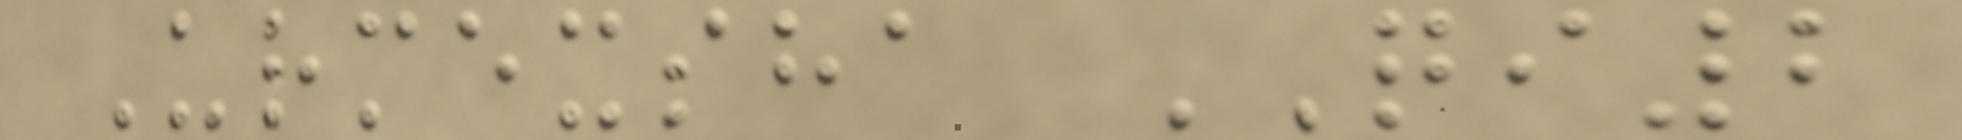Urmexsha QI2
